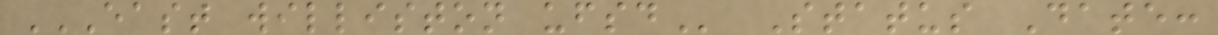EAST WILLISTON UFSD Status Date:
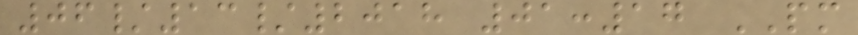06/13/2018 01:17 PM
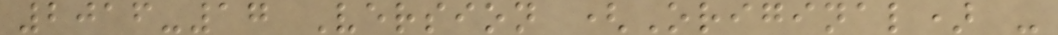2016-17 Version (Original) -
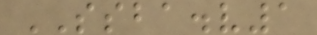SSBA.v1
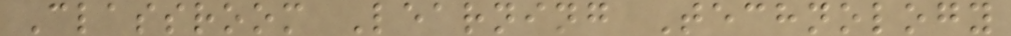Classroom Learning Technology
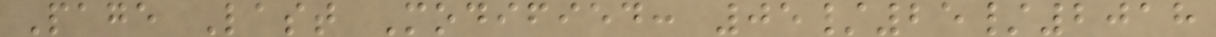Page Last Modified: 05/25/2018
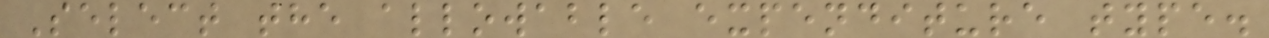Select the allowable expenditure type.
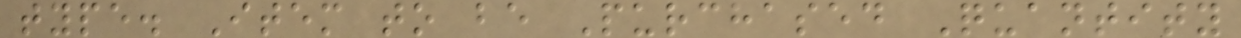type. Item to be Purchased Quantity
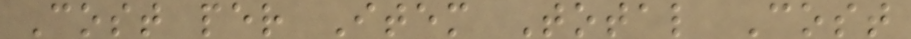Cost per Item Total Cost
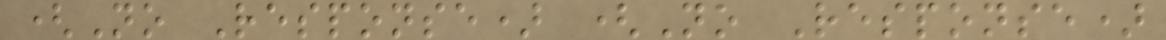(No Response) (No Response)
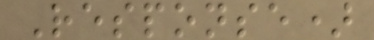Response)
